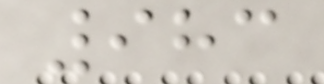983
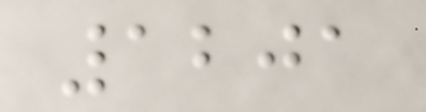1201
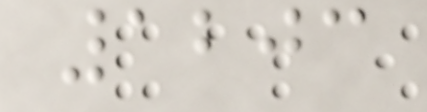1203
